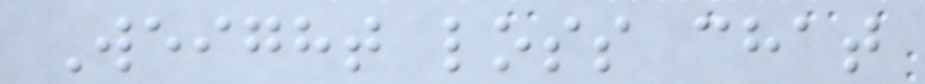Weight loss chat
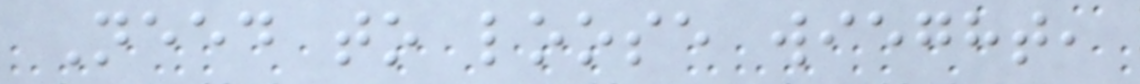Need to loose wieght,
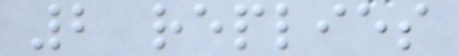2 replies
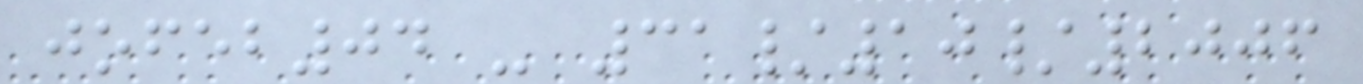jofeb04 - 31/10/2006
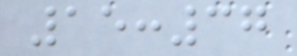15:37
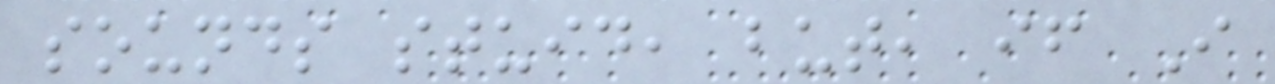sounds stuid, but, if I
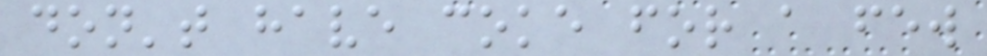don't have coke for a few
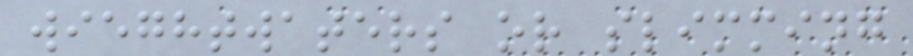wieghtwaters or slimming
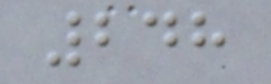248
